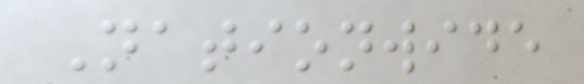Nationwide
